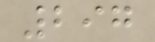297
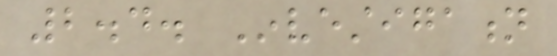2.4. Investigation
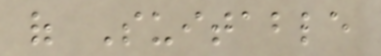of Suitable
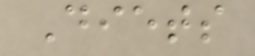Diets
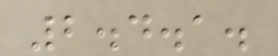2.4.1.
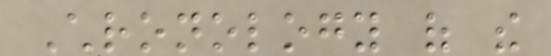Chronology of the
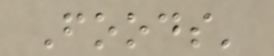Foods'
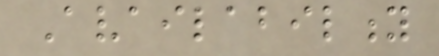Availability
